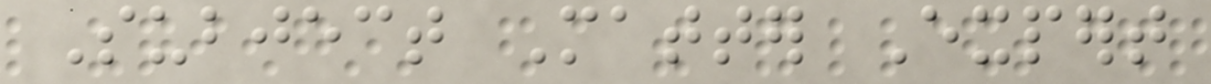Subject Matter Expert
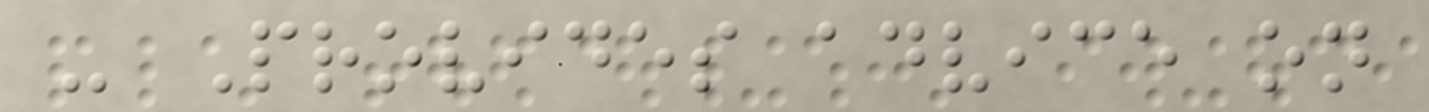- Provides advice on
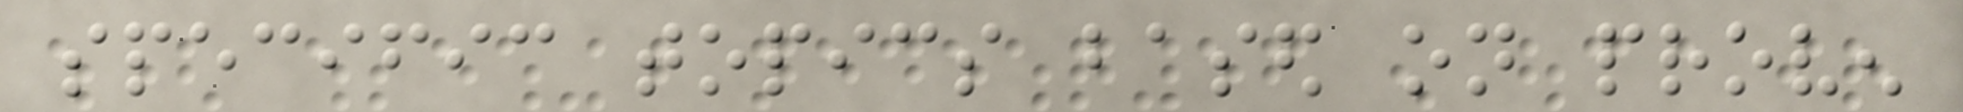specific topics based on proven
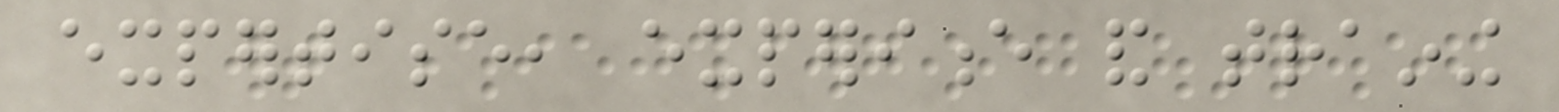expertise, experience and training
